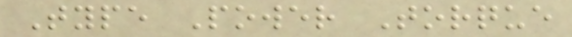Type Power Torque
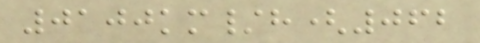0100km/h(062
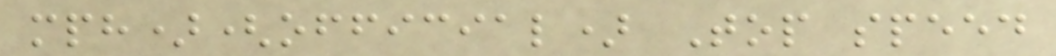mph)(official) Top speed
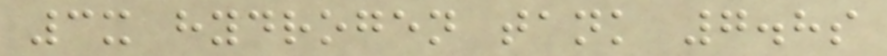3x hydrogen tank 7.8s
